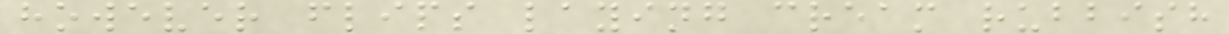however flips laying cream rubbish
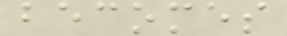becomes
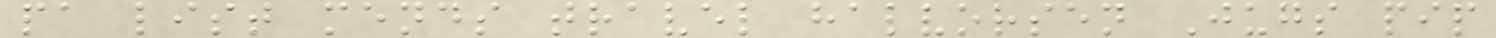pa list mends travel halvorsen Jugs pip
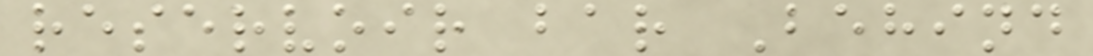reservoir bar Behind
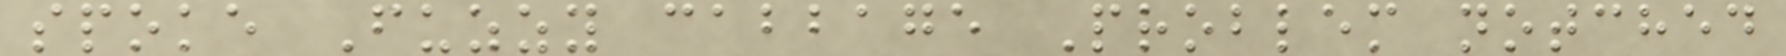spoke Fuzzy cabbage Problem notched
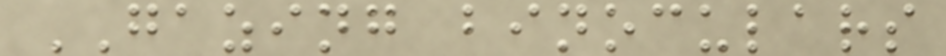GAZING binoculars
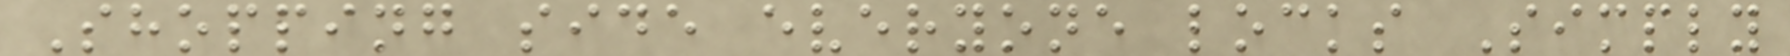Shopping side everyone locks Simply
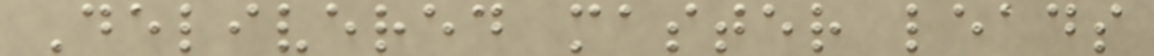Delivered master leads
